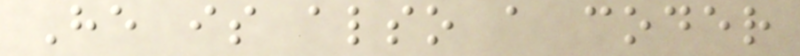He is also a coder
